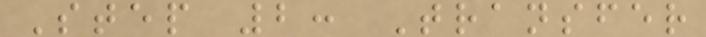Step 2: Transfer
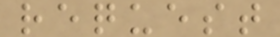request
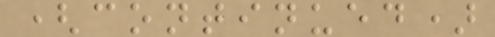(continued)
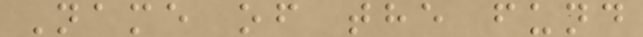Name of the fund
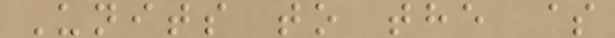Units to the $
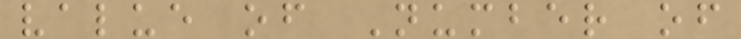value of Number of
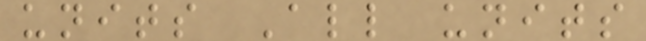units All units
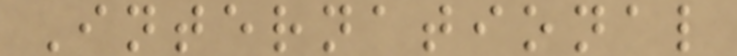International
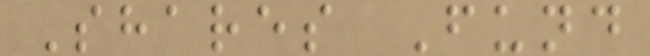Shares Fund
